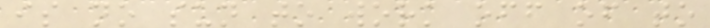is no sun to work off of to
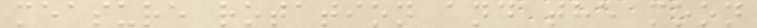measure rotation and the moon
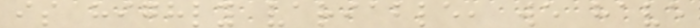is highly variable, we have
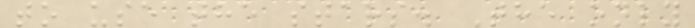to use the stars. The only
